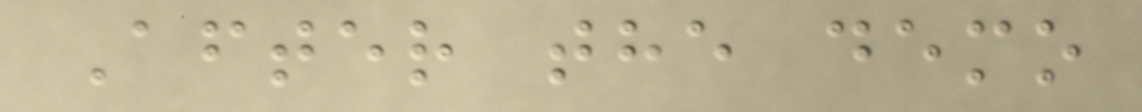After the demo
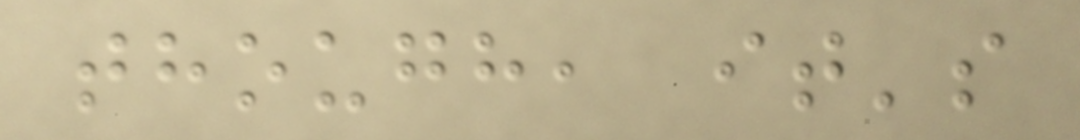though, it's
